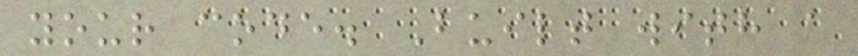your code. Built with a
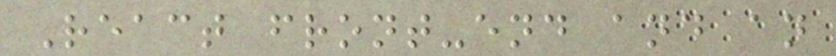React front-end and an
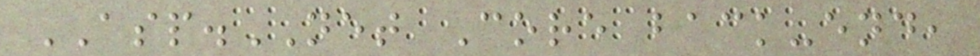ASP.NET Core back-end,
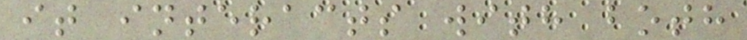it interacts with both
